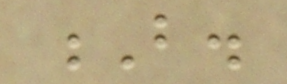B.
